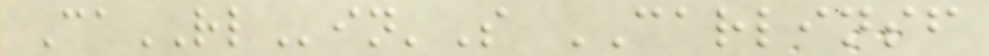CaRLin'S CARLINSF
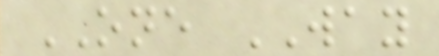ONE WAY
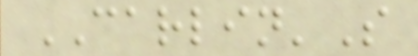CARLIN'S
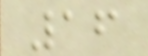16
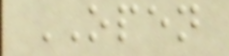OPEN
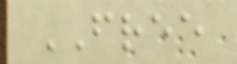FREE
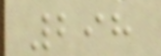298
